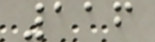116
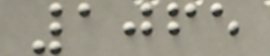1065
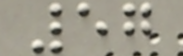57
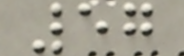57
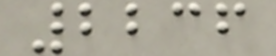2236
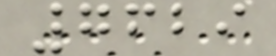7629
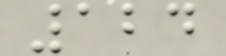124
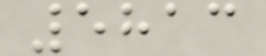5813
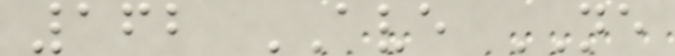162 AVE NE
